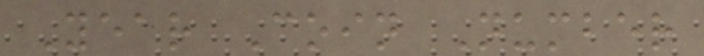Year Coin Number
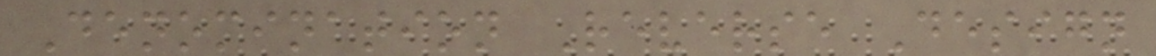Denomination Reverse Design
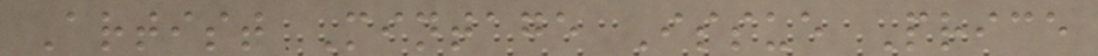Artist Mintage Issue Price
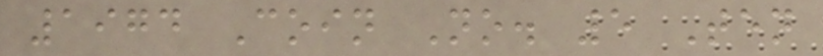1974 Coin No. 5 Ten
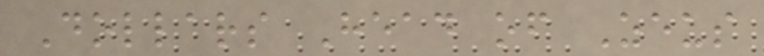Dollars Head of Zeus
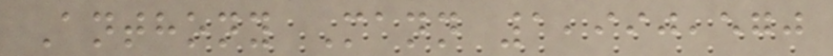Anthony Mann 1,990,570
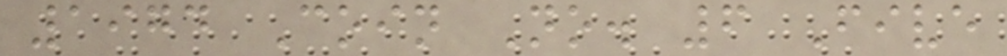1974 Coin No. 6 Five
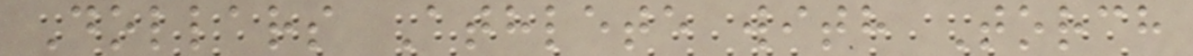Dollars Athlete with Torch
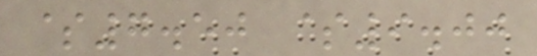$7.50 $9.00
